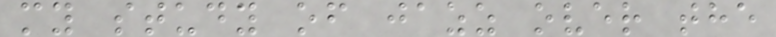my study of jazz over the
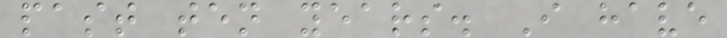past ten years. I have
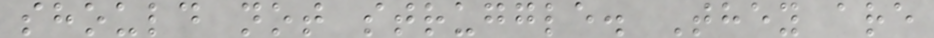should not struggle. They are
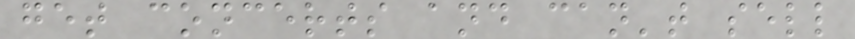get concerts and can't sell
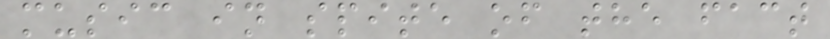music in spite of the fact
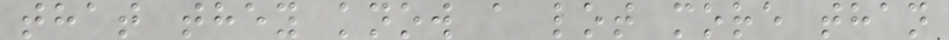that they know a lot more than
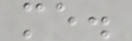me.
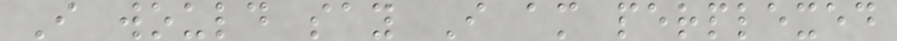I would say I am perplexed
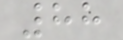88
